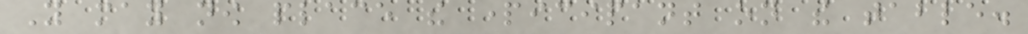You may now place the participant on the table.
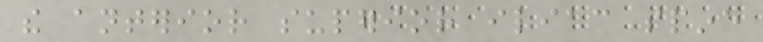the anterior superior iliac spine
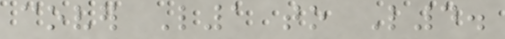cover L1 to L4.
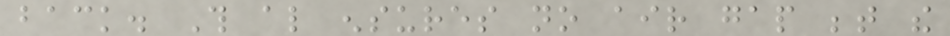back. This also ensures no air gap between the
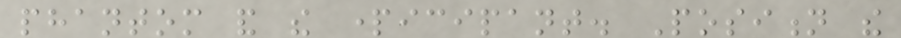phantom and the participant. Position the
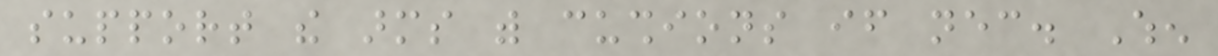support the arms with cushions if necessary. When
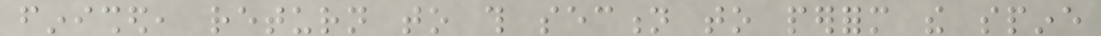finished, return to this section to perform the spine
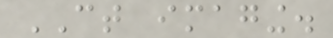CT imaging.
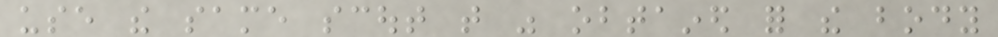use the same scout that was obtained for the body
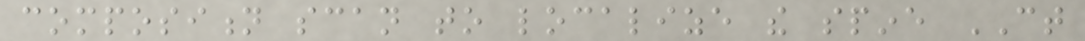composition scan to localize the spine CT
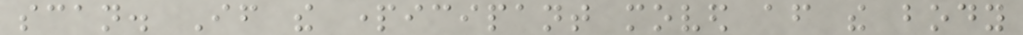scan. If the participant moved after the body
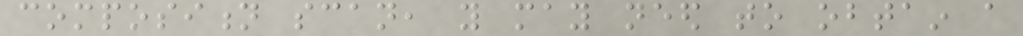composition scan, you may need to obtain a
